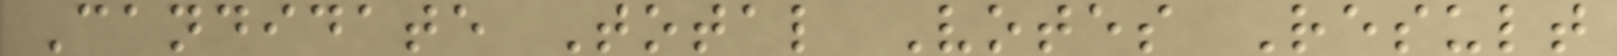Candidate Total Votes Result
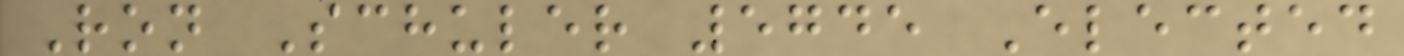Ron Schuler 5745 Elected
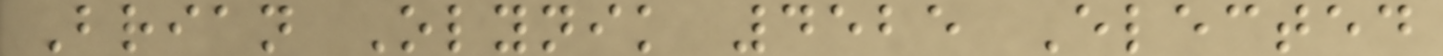Brian Olynik 4525 Elected
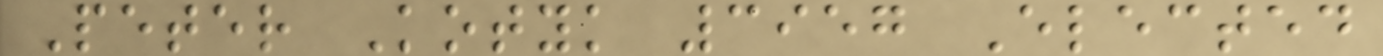Peter Kotyk 3957 Elected
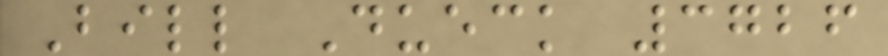Bill Dueck 3726
